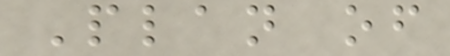Plan of
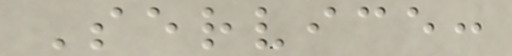Service:
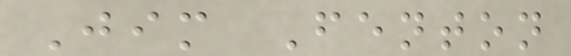Jim Fenton
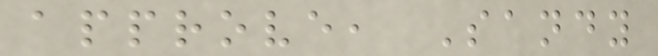approve, Sandy
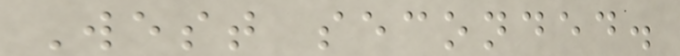West seconded.
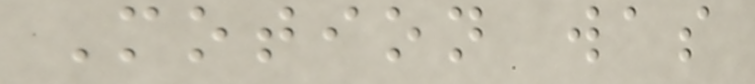Motion was
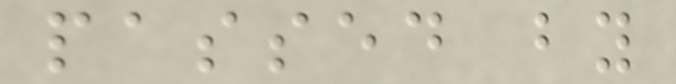passed by
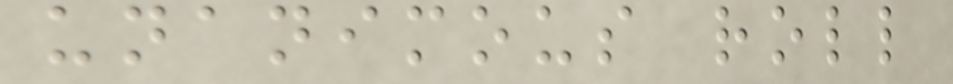unanimous roll
